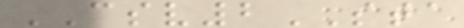CSV2STA
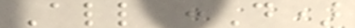All :D)
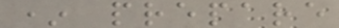* prepare
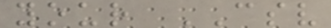your CSV
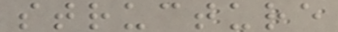structure
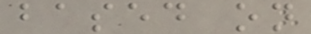based on
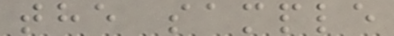the sample
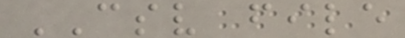CSV file
